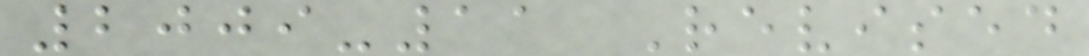2009-11 Revised
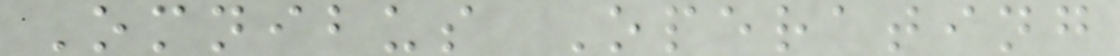Omnibus Operating
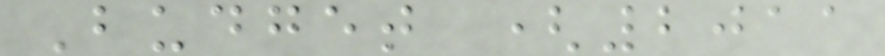Budget (2011
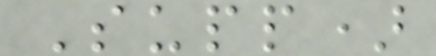Supp)
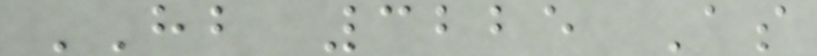HB 3225 As
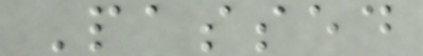Passed
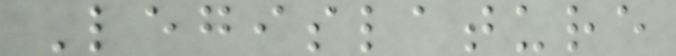Legislature
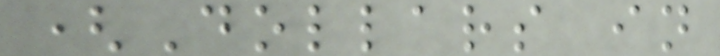(Dollars in
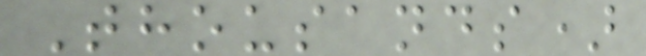Thousands)
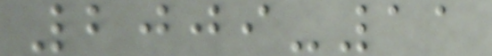2009-11
